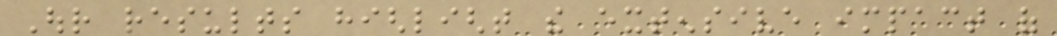Our results highlight the extensive impact of
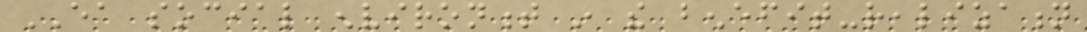EA social environment in the benefit-realization
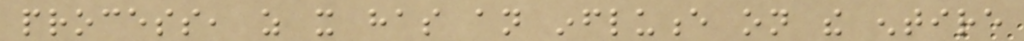process, as it has an influence on the entire
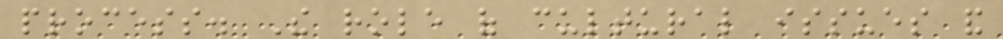process. The role of cultural issues and
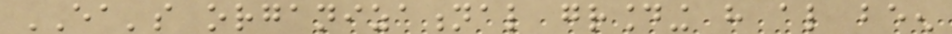EA's organizational grounding have also been
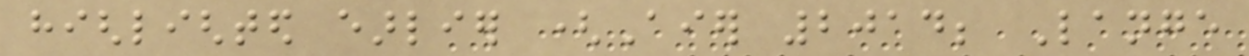highlighted earlier (Aier 2014; Lange
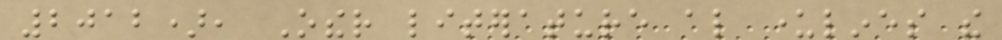2012), Other literature also underlines the
